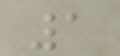1
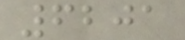6201
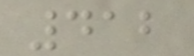412
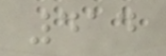414
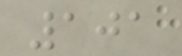101
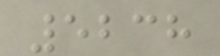5238
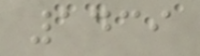1439
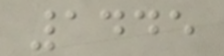1445
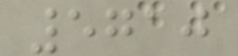5710
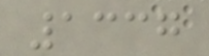1337
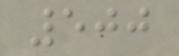500
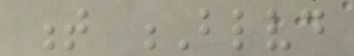t Blvd
